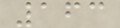163
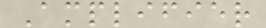Amplifier
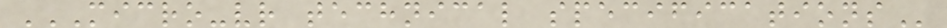MICRO-VR TECHNICAL SPECIFICATIONS
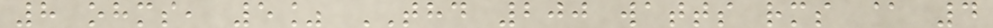8 ohms, 5% THD 200 watts rms @ 4
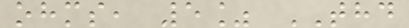ohms, 5% THD
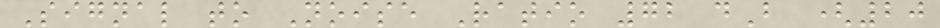Signal to Noise Ratio 72 dB (20
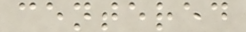centered
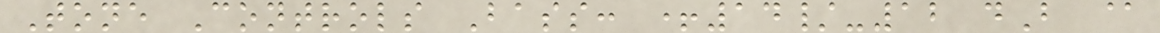Tone Controls Bass: +14/-12 dB @
